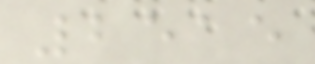2515
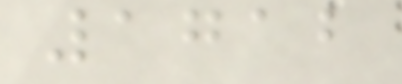1712
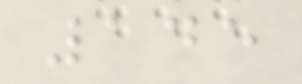145
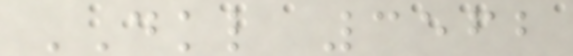DKL 3562
